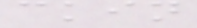ckin
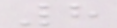8
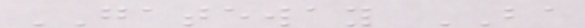GATEWAY BA
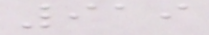919
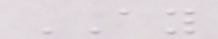AY
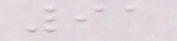91
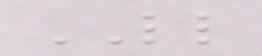LL
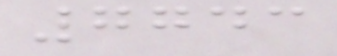7743
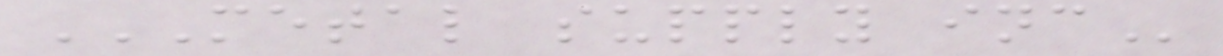METAL SUPPLY INC
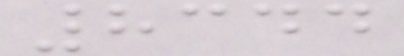8344
